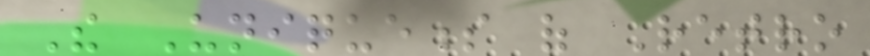The Uniqueness of Retro
